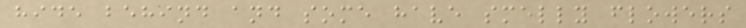hide behind and some have smelly flowers
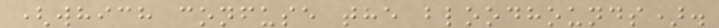(which confuse the bloodhounds).
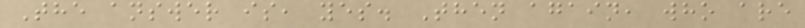The answer is, yes. Then again, who are
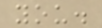you.
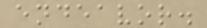endeavor.
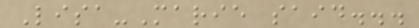Lisa-Marie said...
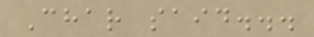Char said...
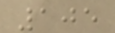105
